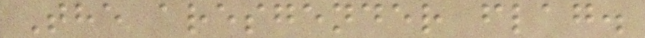The aresgender flag.
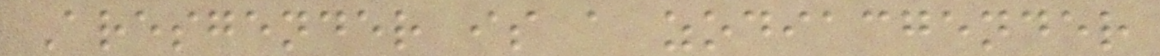Aresgender is a zodiacgender
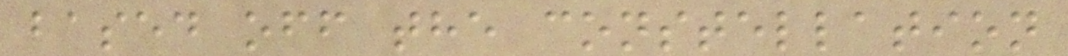based off the constellation
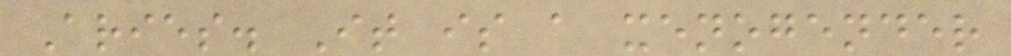Aries. It is a xenogender
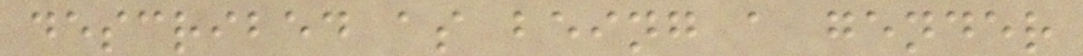described as being a gender
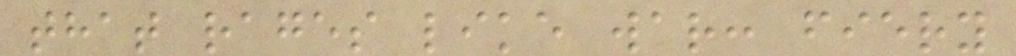that rages like war: fiery
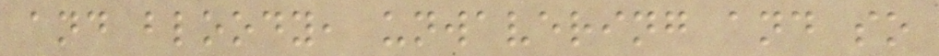and bloody, unwavering and so
